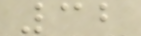32
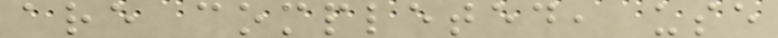are completed, use
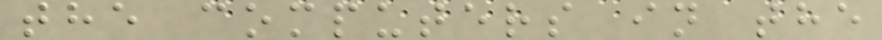the computers in the
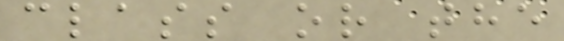class or the
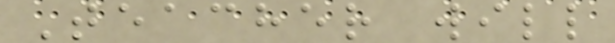Teacher will
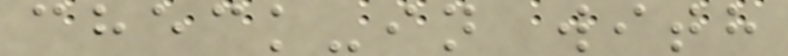check-in with
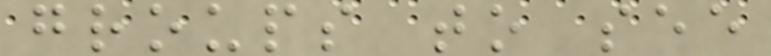groups to see
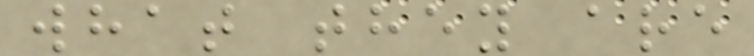what they are
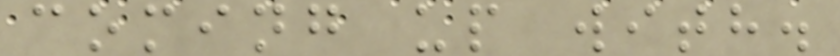coming up with.
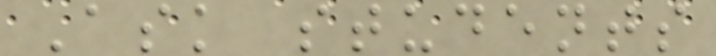Ask students
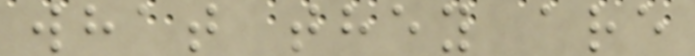what they are
